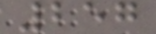257
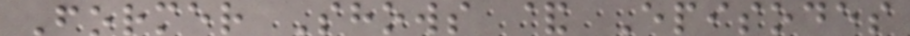Former Shows & Episodes
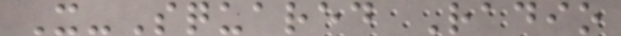X-Squared Radio
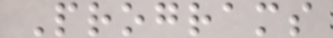Programs
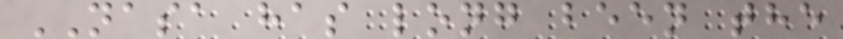NASA has long been the
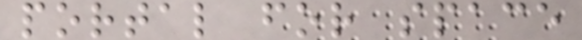portal for space
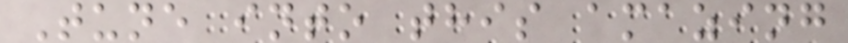Tune into this amazing
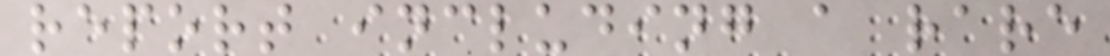report including a rare
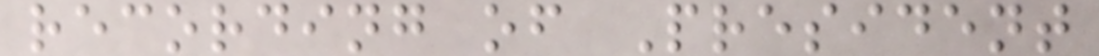recording of President
